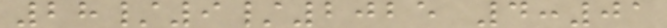28/9/2025 4:01
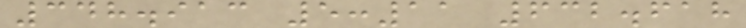348.913 5:11 632.618
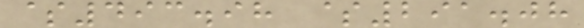$493.98 $291.08
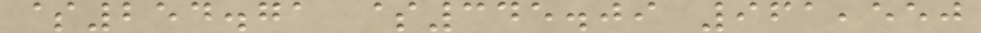$254.71 $345.09 961,550
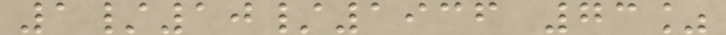1/10/1936 73%
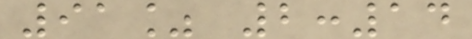91% 2:14
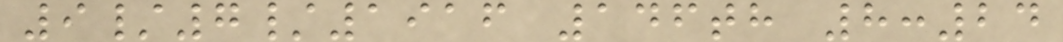9/7/1916 146th 8:24
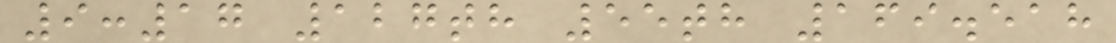9:17 127th 55th 169.518
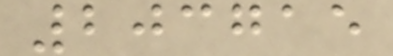203715
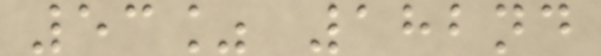53% 182nd
